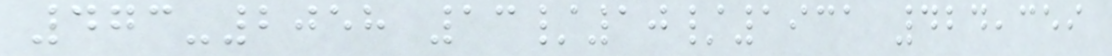473-2058 13/10/1931 424,359
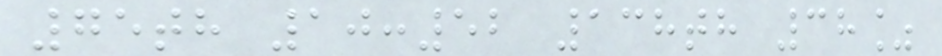75th 10:52 138th 38%
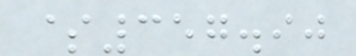$357.90
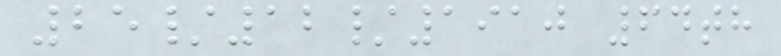25/12/1910 64th
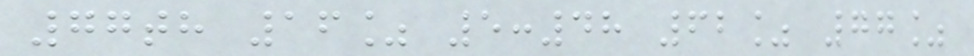77th 16% 5:48 62% 77%
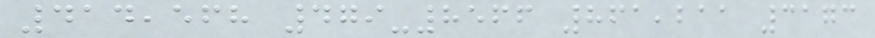414,568 479-8566 861,211 3173
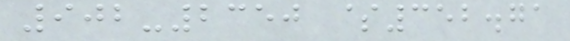902-2350 $352.71
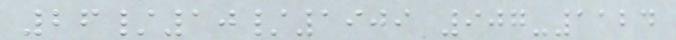26/10/1909 907-1124
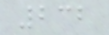232
